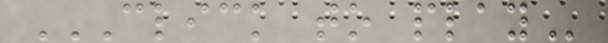CLICK TO PLAY
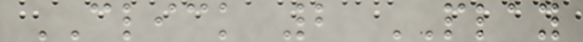CLICK 2 PLAY
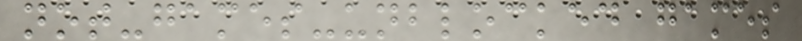not-games-unblocked games
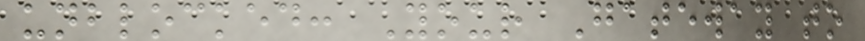unblocked: Your Gateway to
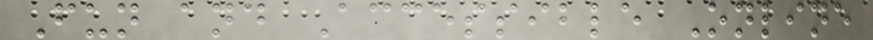Fun and Accessible Online
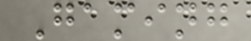Gaming
